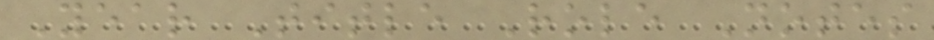Year Title Role Notes
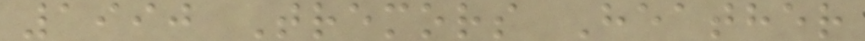1990 Tremors Heather
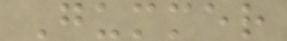Gummer
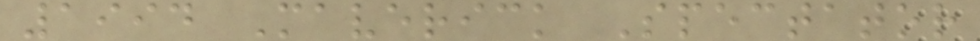1994 Maverick Spectator
